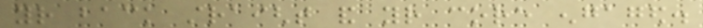your back straight and your core engaged.
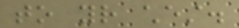to your chest.
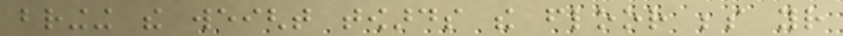bringing the weight towards the floor beside your
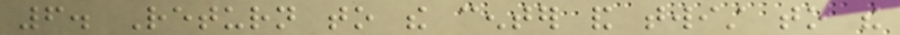6. Return to the center and twist to the
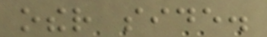other side.
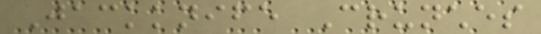Jackknife Crunches
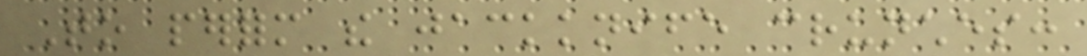To perform the jackknife crunches:
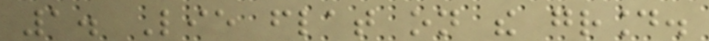1. Lie flat on the ground.
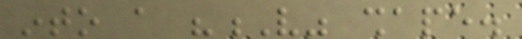into a "V" shape.
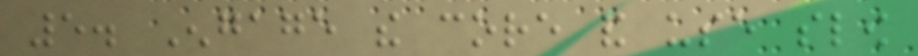5. Engage the core and use slow
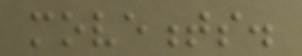movements.
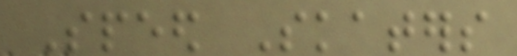Speed Skaters
